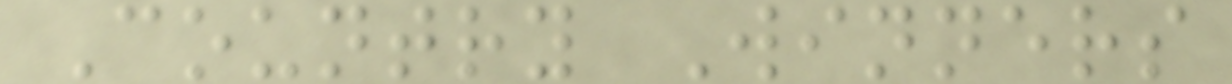Country Winners
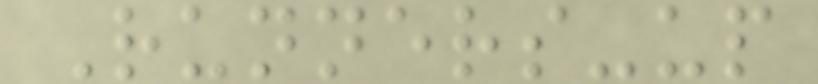Runners-up
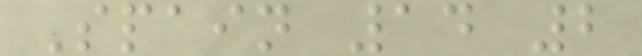Spain 14 2
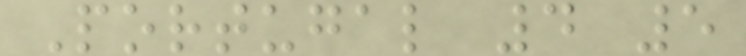Portugal 4 5
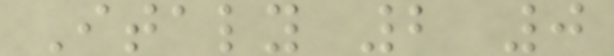Italy 2 0
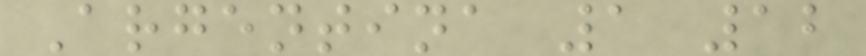Argentina 1 12
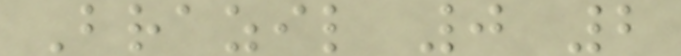Brazil 0 2
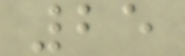25
